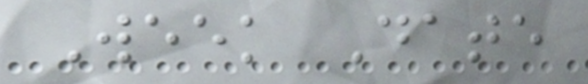Week Date
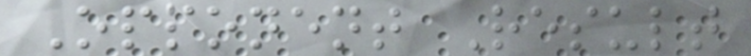Opponent Result
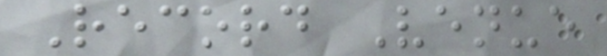Record Venue
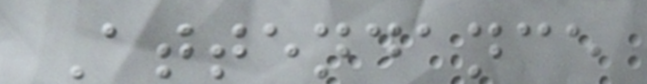Attendance
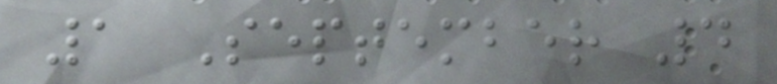1 September 4
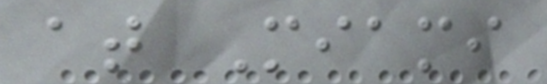at Miami
